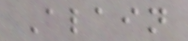Alain
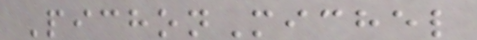PichonMichel
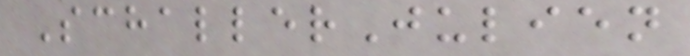SchallerJulien
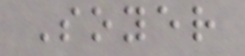Soyer
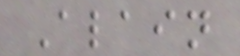Alain
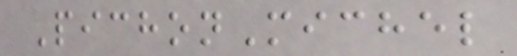PichonMichel
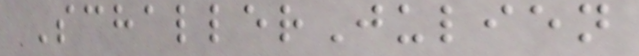SchallerJulien
